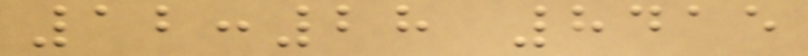12:28 8415
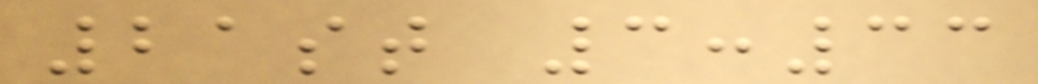21st 3:33
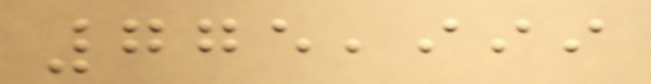775,999
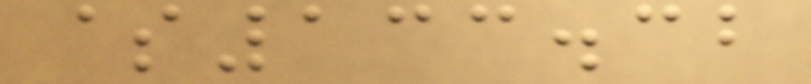$133.32
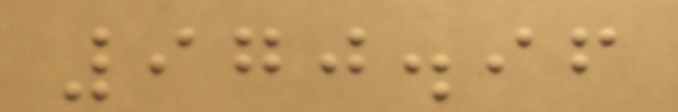970.96
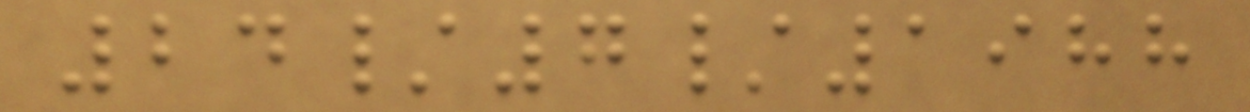24/7/1988
